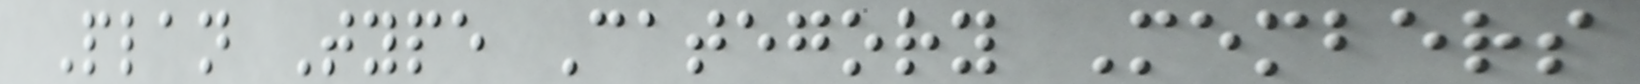Plan Type Category Members
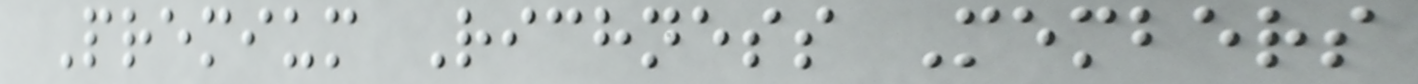Premium Richness Members
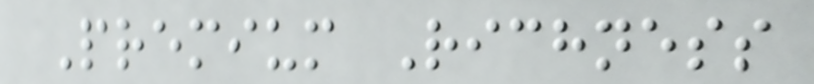Premium Richness
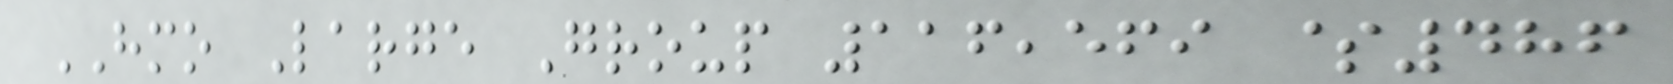HMO Large Group 116,569 $486
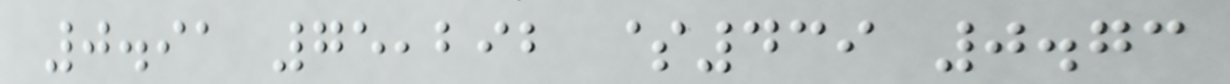0.91 75,292 $439 0.73
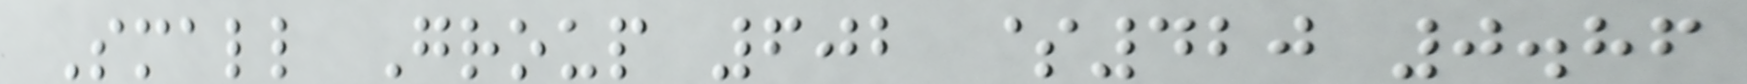Small Group 602 $420 0.86
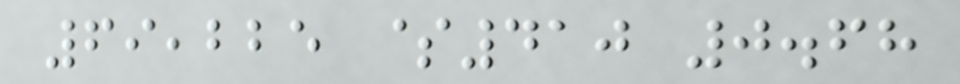69,225 $410 0.68
